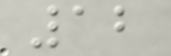12
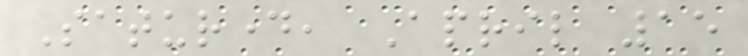Saturday, April 15
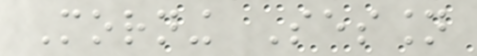Morning Session
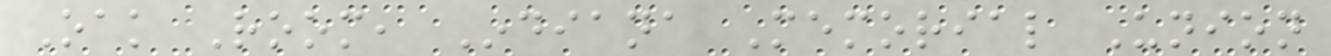Oak Room, Indiana Memorial Union
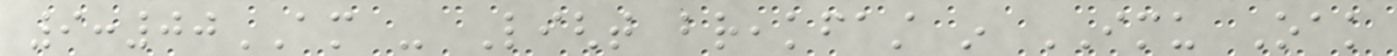9:00AM - Light breakfast in IMU Oak
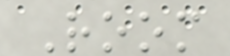Room
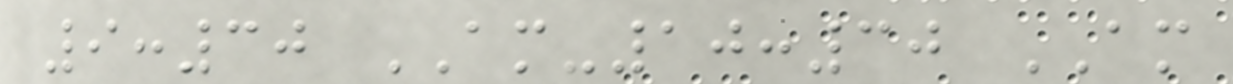9:30 AM-10:30 AM
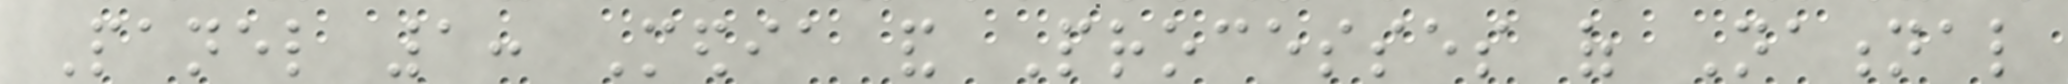Panel 1: Media and Processes of National
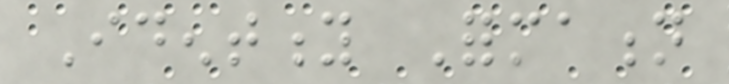Identity Formation
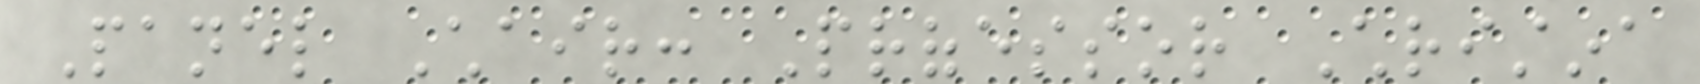Panel Chair: Professor Christina
